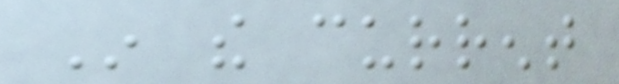In the current
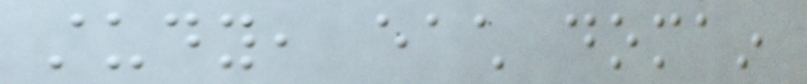study, each domain
